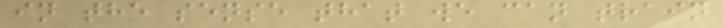in the sense that we can train
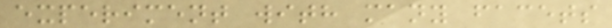experiment with many facets
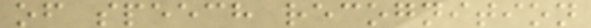of speech recognition
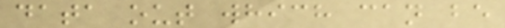data out which can be
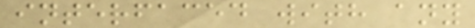interfaced with any
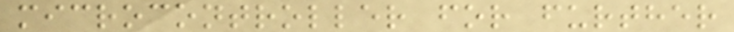microcontroller for further
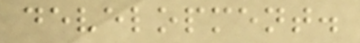development.
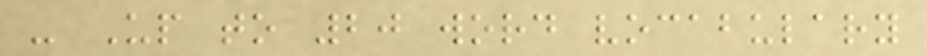- Up to 20 word vocabulary
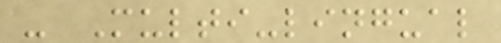- Multi-lingual
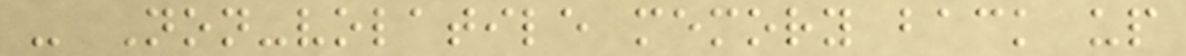- Non-volatile memory back up
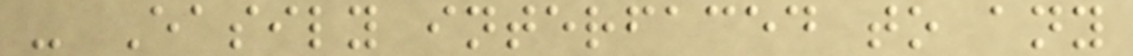- Easily interfaced to any
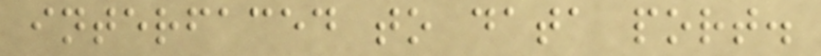interfaced to data port.
